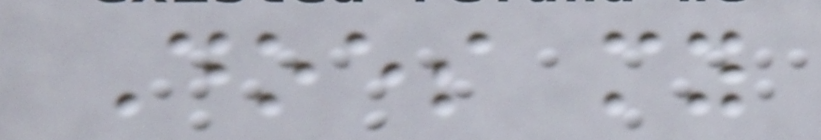Does my
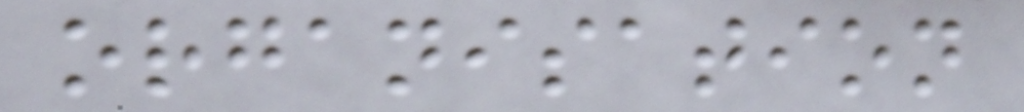organisation
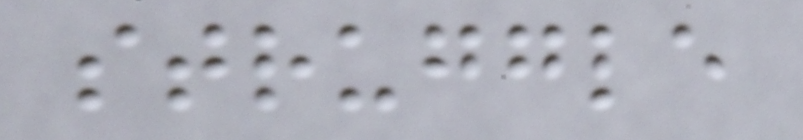struggle
